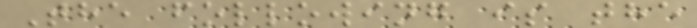The following is the
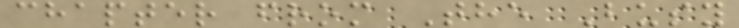chapter from The Busy
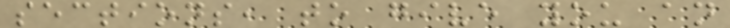sections, to give you an
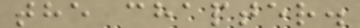the chapter.
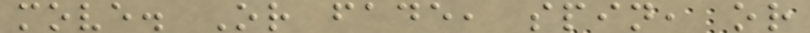move. Or fade, spin, or
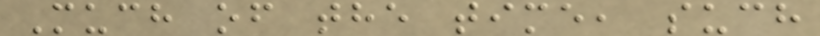Much of the time, such
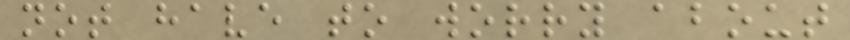not have to worry about
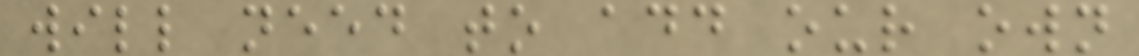will need to add our own
